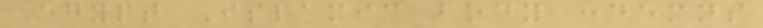Egypt Islamic body condemns
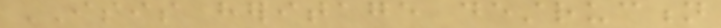ISIS heritage destruction
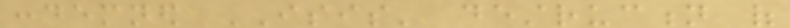condemned ISIS' destruction of
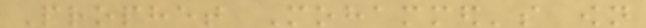Prophet Mohammed's own
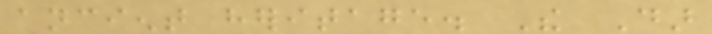ancient heritage. The Dar
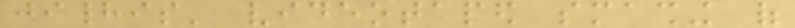jihadis' videotaped smashing of
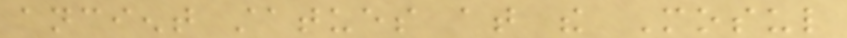ancient statues at the Mosul
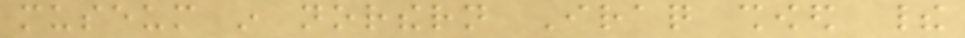museum in northern Iraq showed their
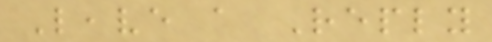Leave a Reply
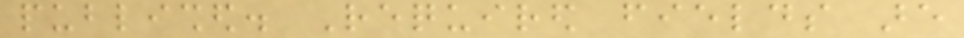published. Required fields are
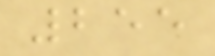255
